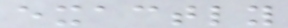exactly
